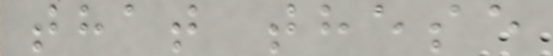that these
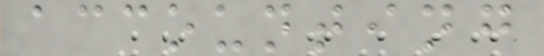accounting
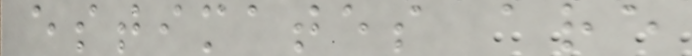estimates are
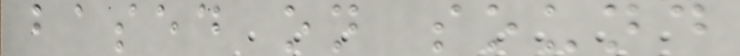based on sound
